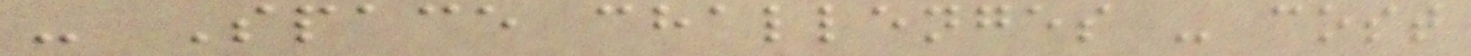- Space challenges - cost
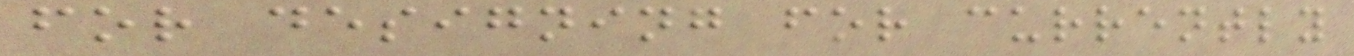for designing for currently
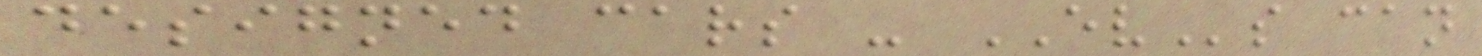designed cars - EVs can
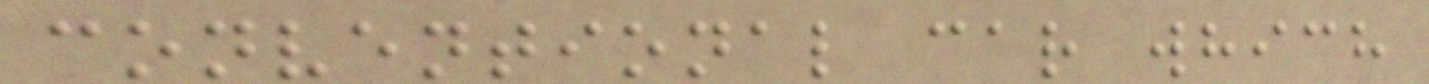conventional car which
